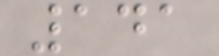141
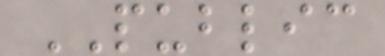PUBLIC
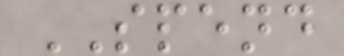SPEND
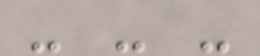- - -
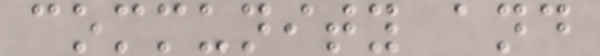community and
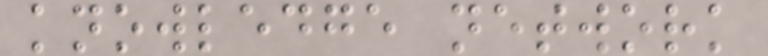knowledge network
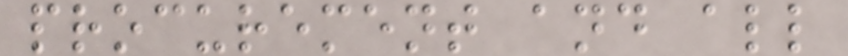procurement and all
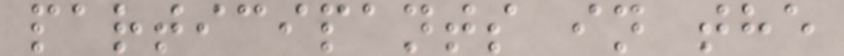participants in the
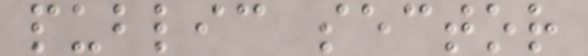public sector
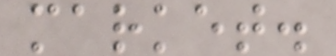market.
